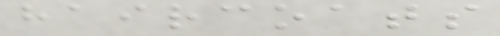haircoats
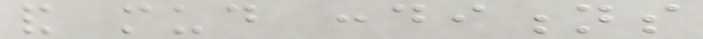and mud conditions
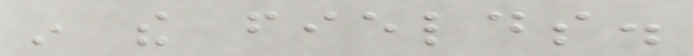in the fields.
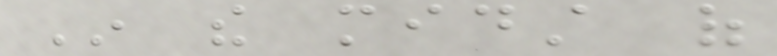In the midst of
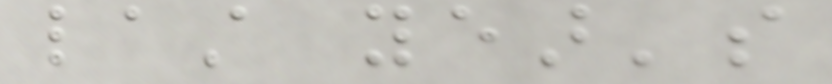last year's
